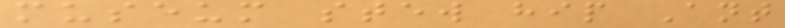museum stew hip Ant
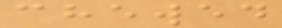chewed
